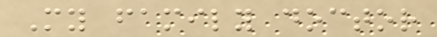My family doctor
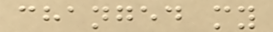changed my
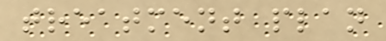treatment plan
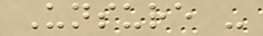Unsure -
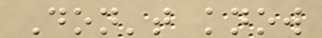Don't know
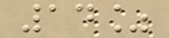14%
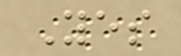Yes
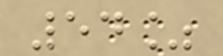54%
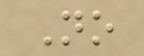No
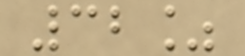32%
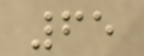65
